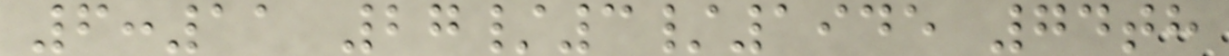6:11 27/3/1945 74th
